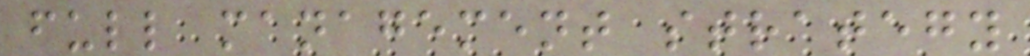full management strategy
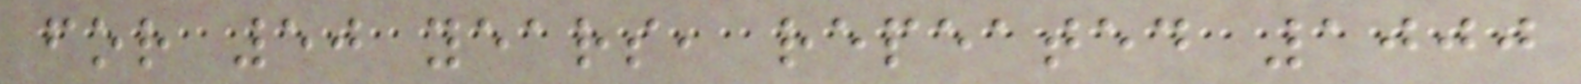for 50 years, repeated 1000
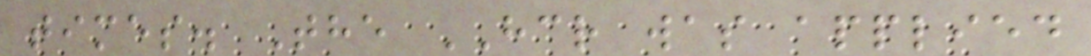times. The HCR was applied
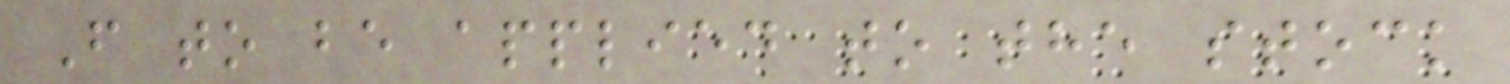F to be applied to the stock
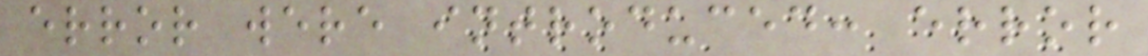error were introduced: error
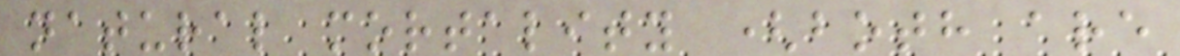natural mortality (both are
